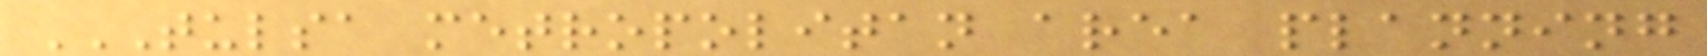TULSA METROPOLITAN AREA PLANNING
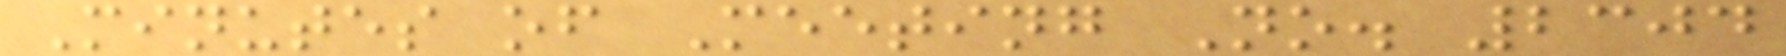Minutes of Meeting No. 2304
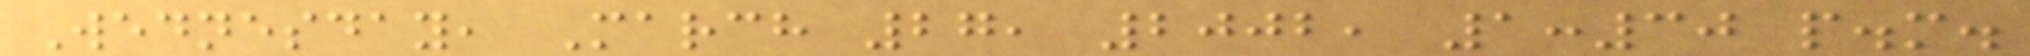Wednesday, March 27, 2002, 1:30 p.m.
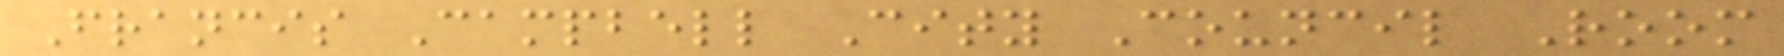Francis Campbell City Council Room
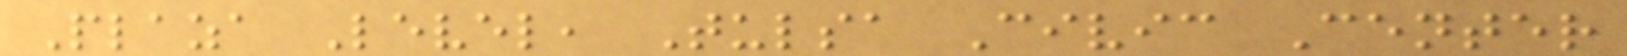Plaza Level, Tulsa Civic Center
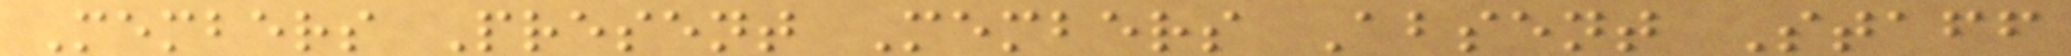Members Present Members Absent Staff
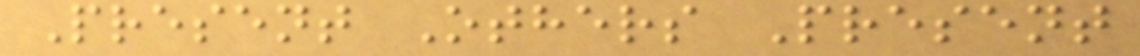Present Others Present
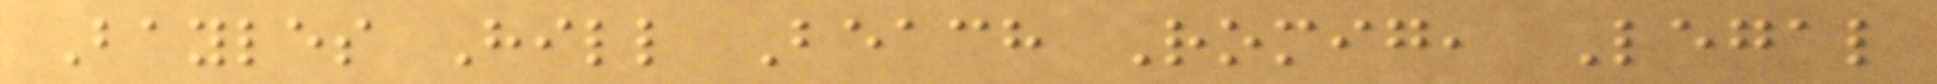Bayles Hill Beach Romig, Legal
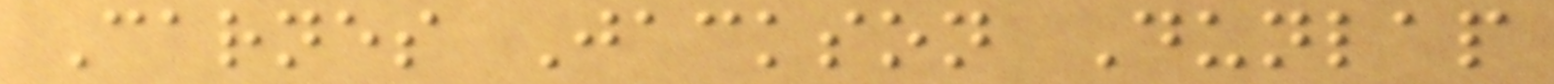Carnes Jackson Dunlap
